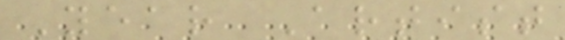Year Artist
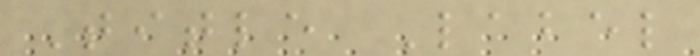Title Label
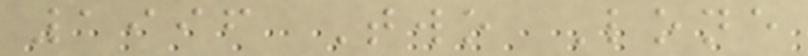1996 Two Lone
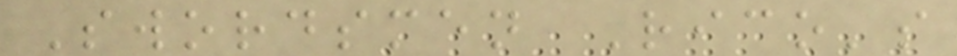Swordsmen Rico's
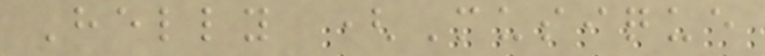Helly (Musique
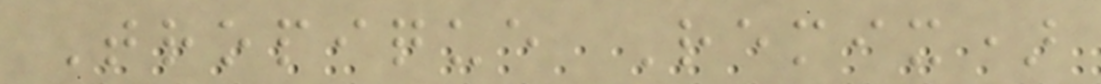Tropique Remix)
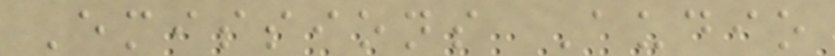Emissions Audio
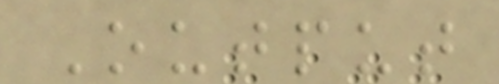Output
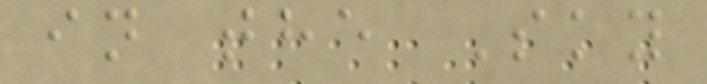in the Sky
